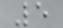5
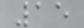15
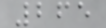265
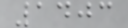1403
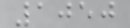1050
